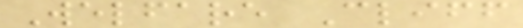Welfare Cliff
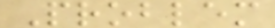Problem
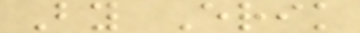By Erik
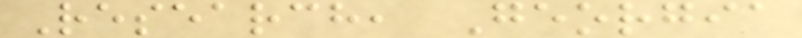Research, Georgia
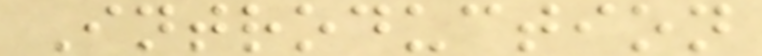Introduction
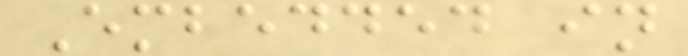Embedded in
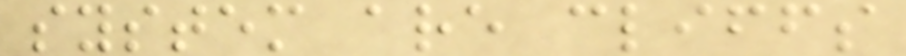system are cliffs
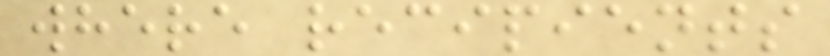where recipients
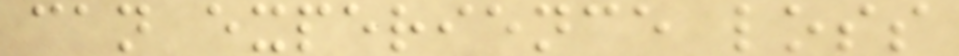can experience loss
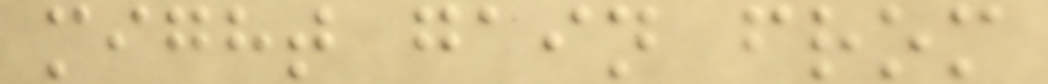might gain from
